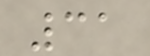31
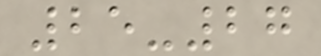25-27
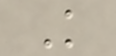K
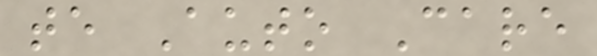te Auto Care
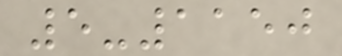5-1150
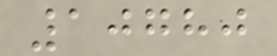10780
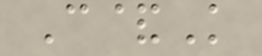C&K
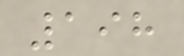198
